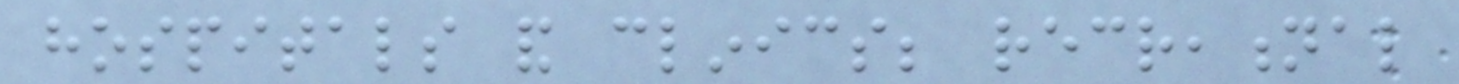hospitals and clinics; recreational
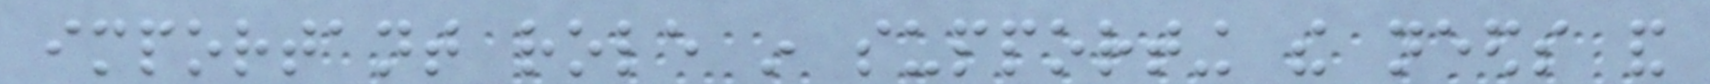important role in supporting the needs and
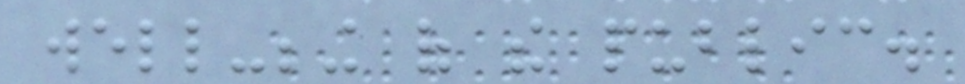well-being of the public.
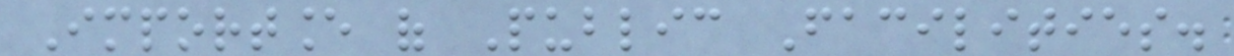Importance of Public Facilities.
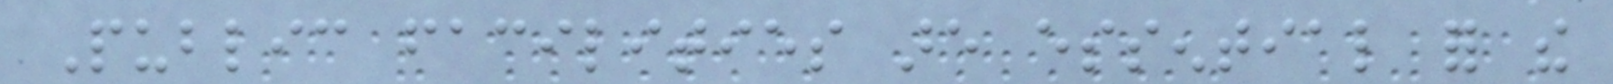Public facilities are essential for the
